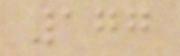177
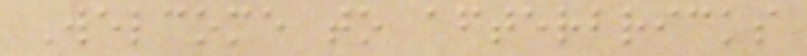Welcome to afterbricks
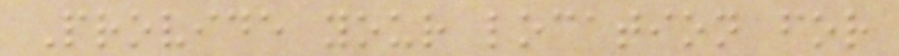Provide your location for
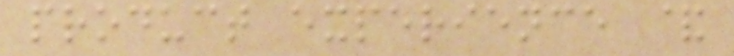product experience &
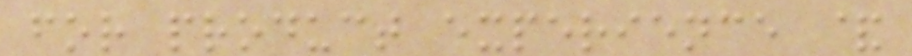for product experience &
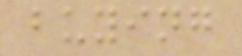buying
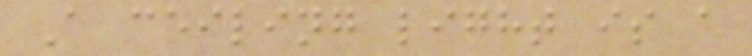A ceiling light is a
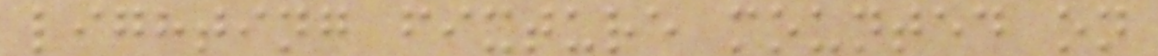lighting fixture mounted on
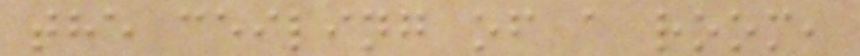the ceiling of a room,
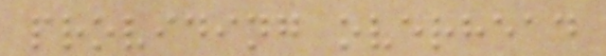providing overhead
